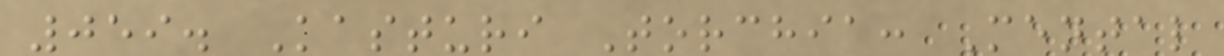059. Kasturi Torchia: Mental
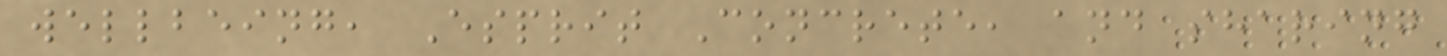wellbeing, Esprit Concrete, and sharing
